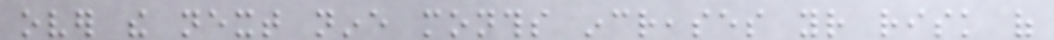over the next nine months increases your risk of
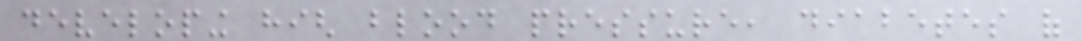developing high blood pressure, diabetes of
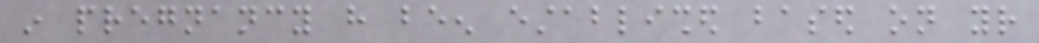in pregnancy have been established based on your
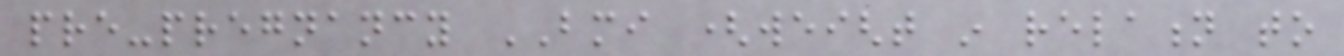pre-pregnancy BMI (weight in relation to
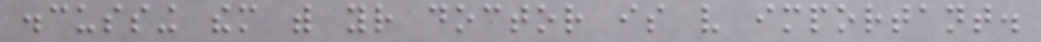discussing them with your doctor is very important.
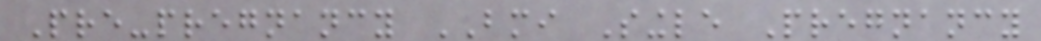Pre-pregnancy BMI Single Pregnancy
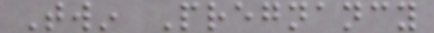Twin Pregnancy
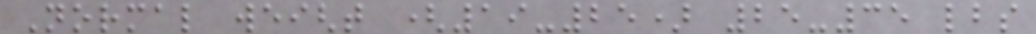Normal weight (19-25) 25-35 lbs
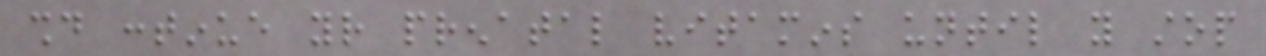should continue your prenatal vitamins until you stop
